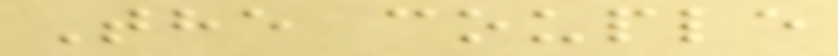The couple
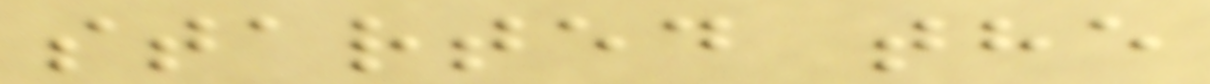started the
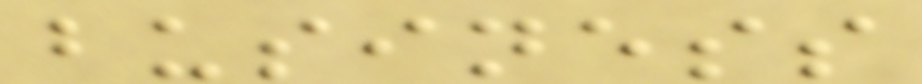business
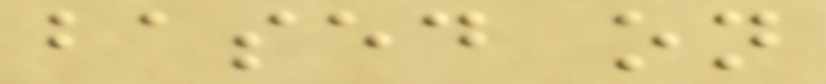based on
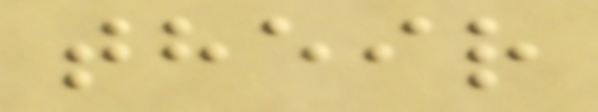their
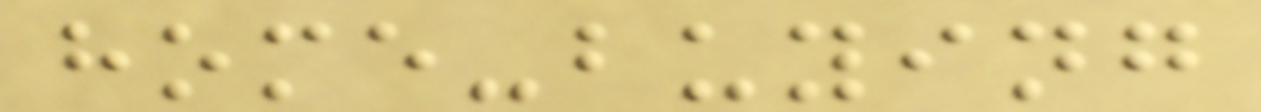home-buying
